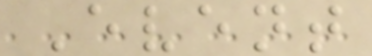Event
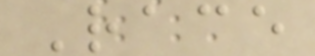Race
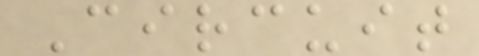Circuit
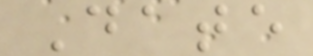Date
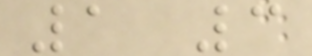1 3
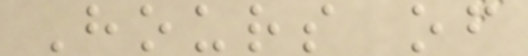Hours of
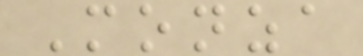Monza
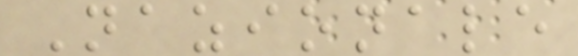Nazionale
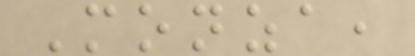Monza,
